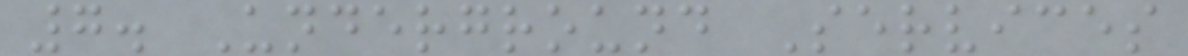7. Underground Services
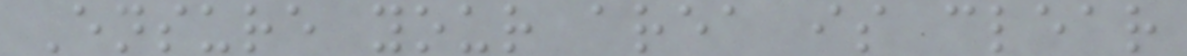Ensure your area is clear
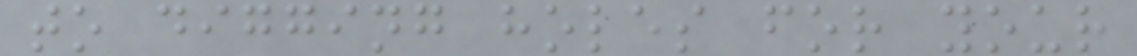to digging holes for your
